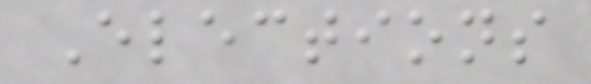Elections
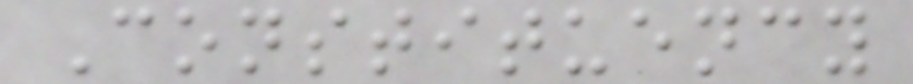Constituency
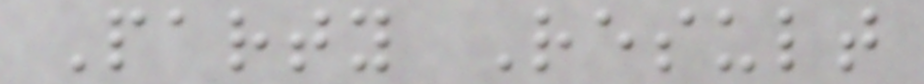Party Result
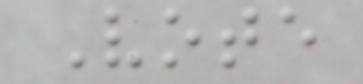Vote
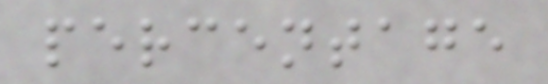percentage
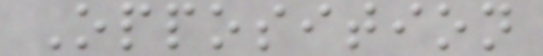Opposition
